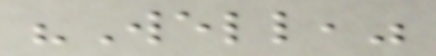"Well,"
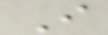I
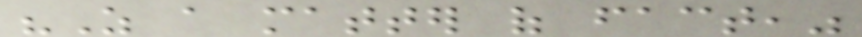"As a matter of fact,"
